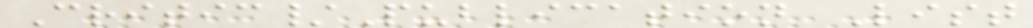Critic/Publication List
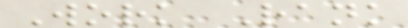Work Rank
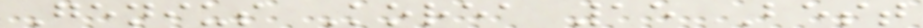Genius Korea 15 Best
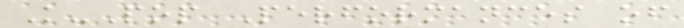K-Pop Performances of
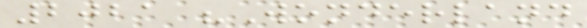2021 "Wonderland
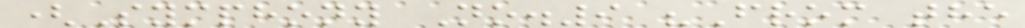(Symphony No.9 "From the
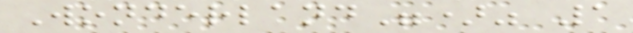Wonderland")" 1
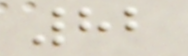82
